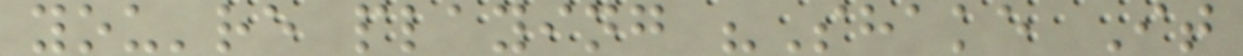you're playing "Shake It
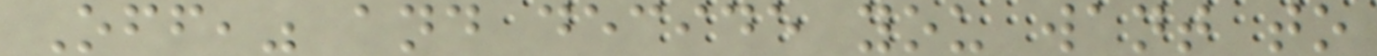Off," and decide you want to
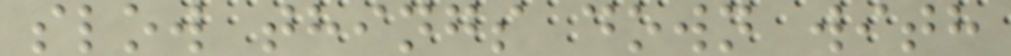slow things down with
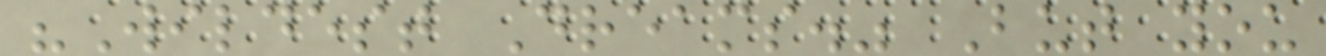"Wildest Dreams." But you
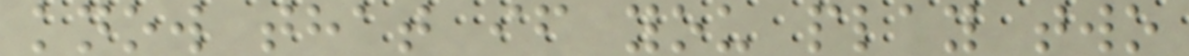know that if you play two
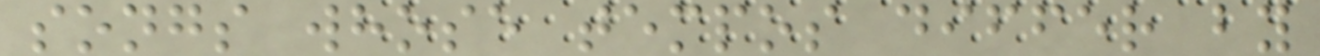songs whose tempos differ by
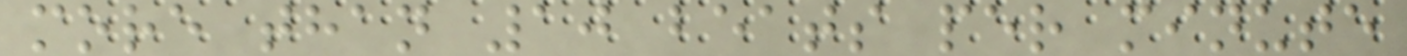more than 10 beats per minute
